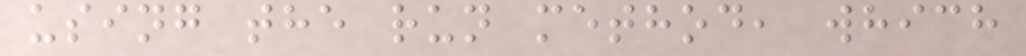using the run method, which
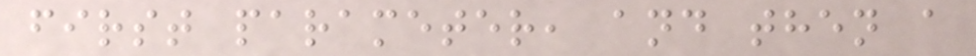first parameter, and then a
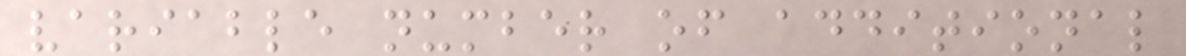variable number of additional
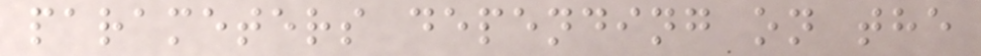parameters depending on the
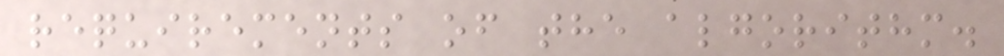requirements of the algorithm.
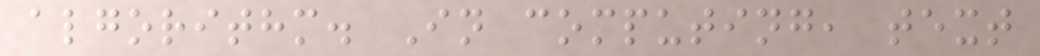algorithm. In computing, text
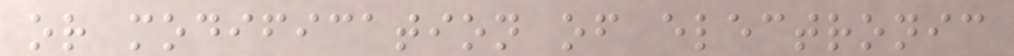or modification of electronic
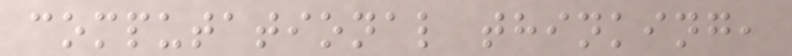computational thinking,
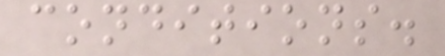conditions.
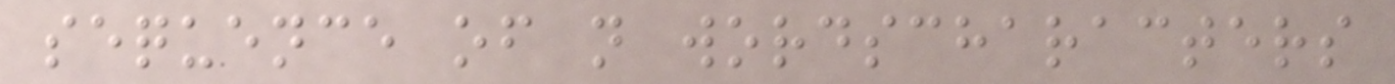sequence of n wordscharacters
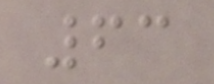63
